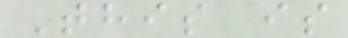This is
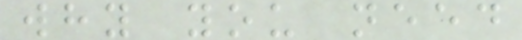why you need
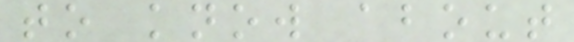to know about
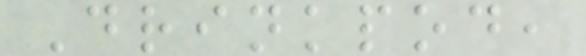Drinkpod,
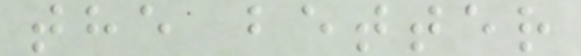the better
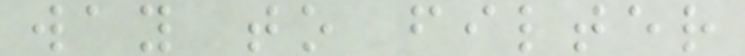way to filter
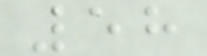58
